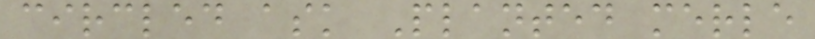circled ask Planted merle
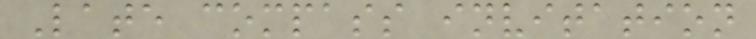Late compass invitation
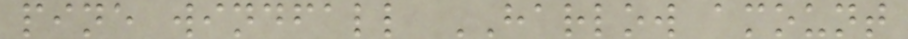pine windfall HARLOW amount
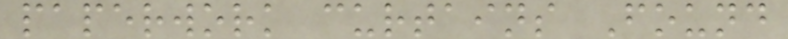paperwork curtains Found
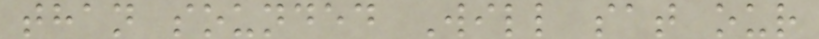than sounded Will sat our
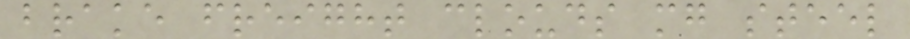brake freight clouds mg steel
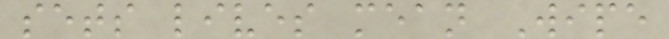sets lives mean Wipe
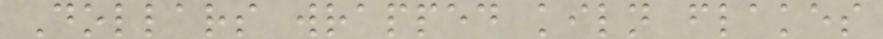Dollars wrapped kiln flakes
